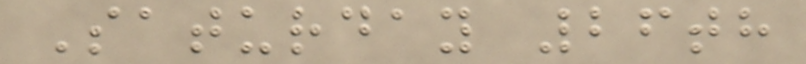Saturday 26th
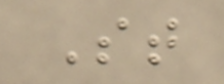St
